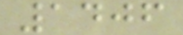1406
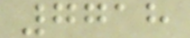7718
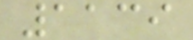1139
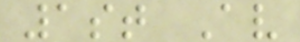1st Av
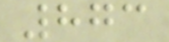873
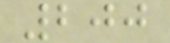200
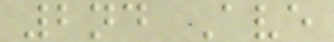2nd Ave
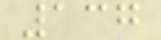137
